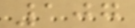107
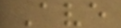Ave
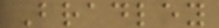Bradley
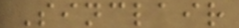Sinclair
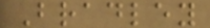Bradley
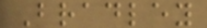Bradley
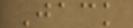Jack
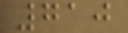710
